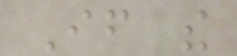If the
